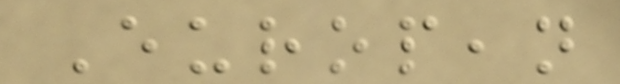European
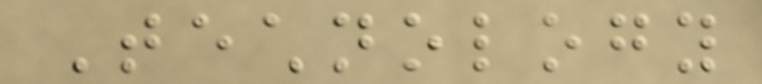Technology
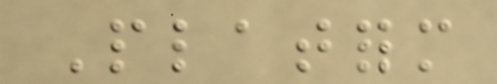Platform
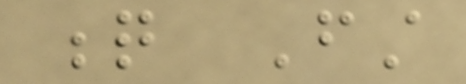q First
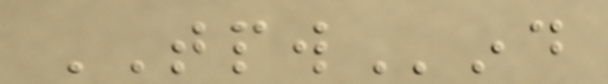TPWind
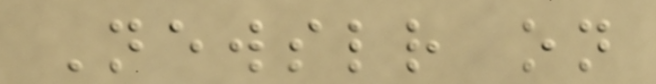Newsletter on
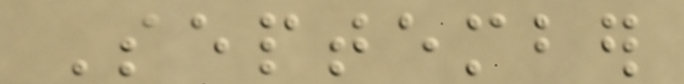September
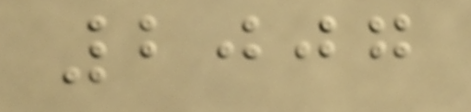2007
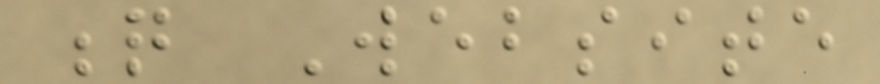q Website
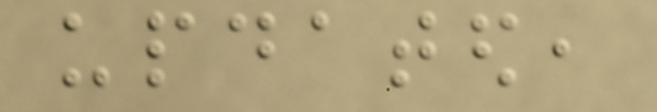updated,
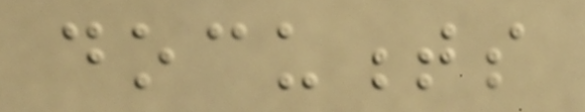documents
